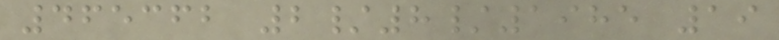465362 2/8/1985 19
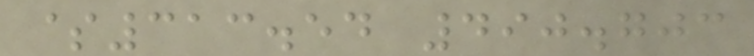$313.54 490.703
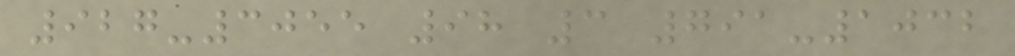927-3055 98 3 791-1032
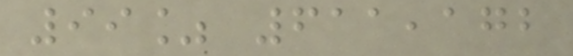99% 611,172
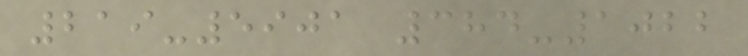219-5901 384-1022
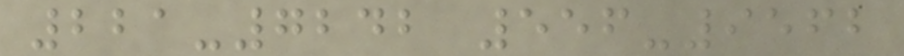221-7242 556-9562
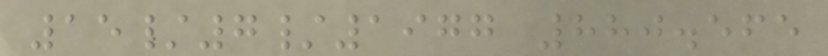15/7/1977 880.565
